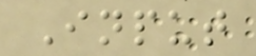Input
